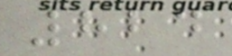824
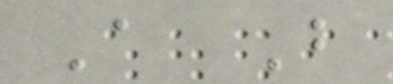A B
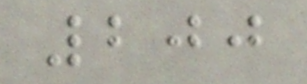200
